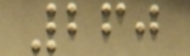260
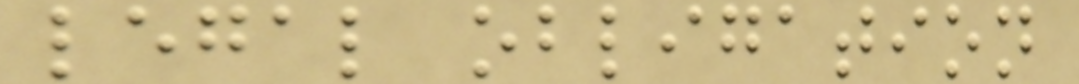legal obligation
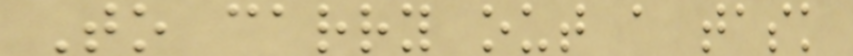To carry out a task
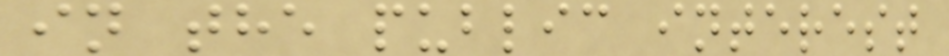in the public interest
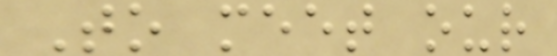To meet our
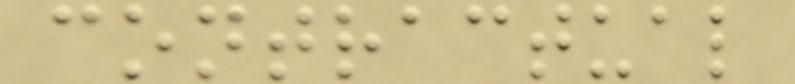contractual
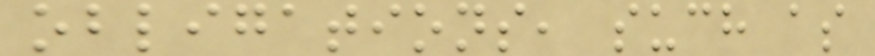obligations, such as
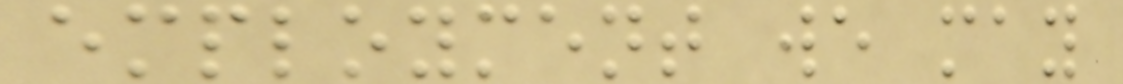employment we may
